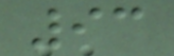93
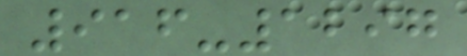916-1297
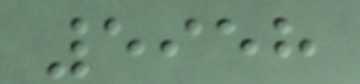5958
